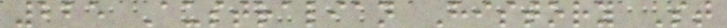225 Australian History St
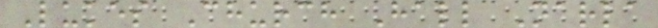Lukes Church Hall Narla
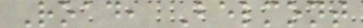Road, Belmont
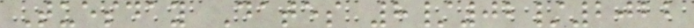Tuesday Dates 8/02/2022
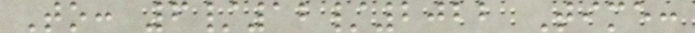To: 6/12/2022 Time:
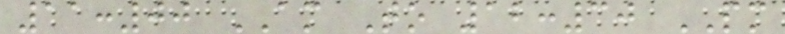11:00 AM To 12:30 PM
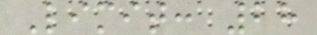Limit: 28
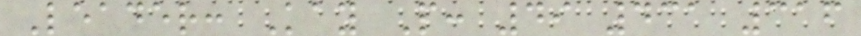Leader: Kay P: 49 431 316
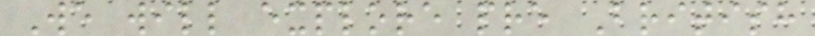We will explore pre British
